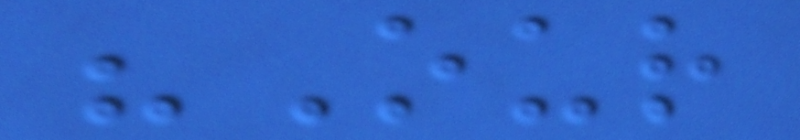"Our
